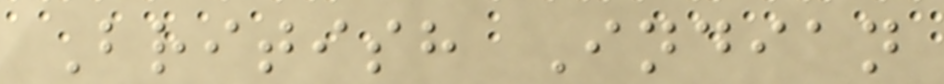British Indian
